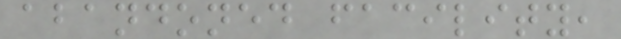abandoned facility,
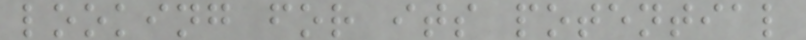looking for its potential
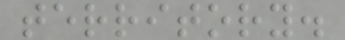territory.
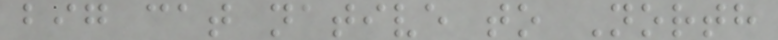big cat native to North
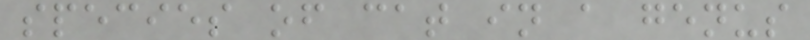species of cat in a genus
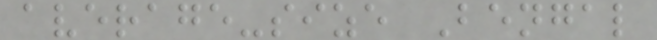average-size Bengal
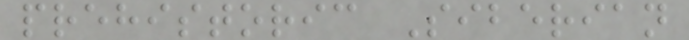prehistoric Siberian
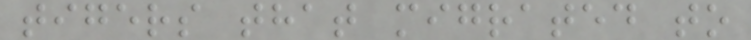tigers that migrated to
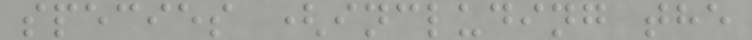species (including the
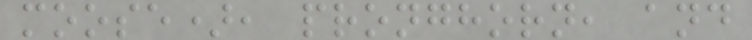moose), pronghorn, and
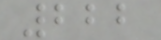222
